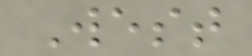West
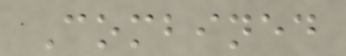Combined
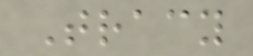Tracy
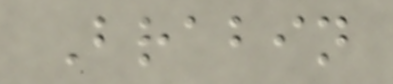Brabin
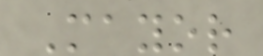Mayor
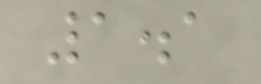1.1
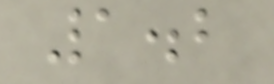1.2
